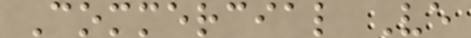Commercial Ve
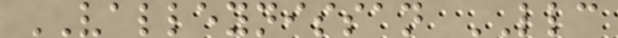VALLEYNISSAN LLC
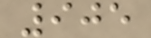905
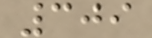309
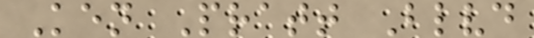Ken Pratt Blvd
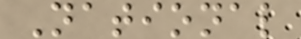National
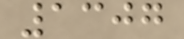1307
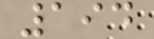194
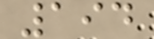194
